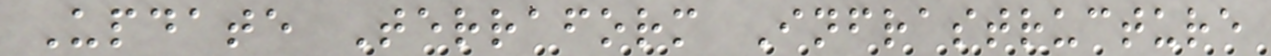Update Terraform Infrastructure
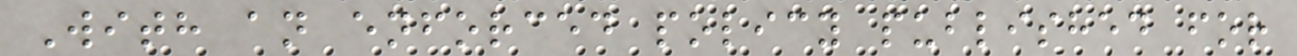With an enforced policy published for
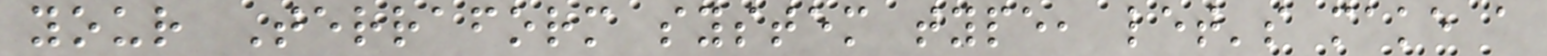your Terraform system type, let's make a
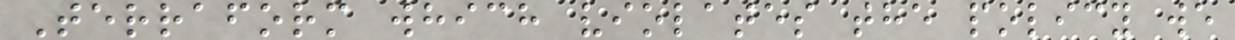Terraform which violates the policy we
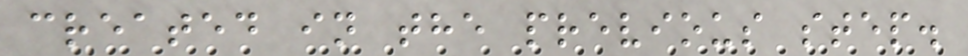created in the previous step.
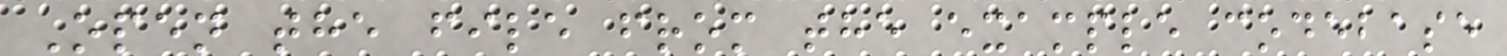Open the file from the example codebase
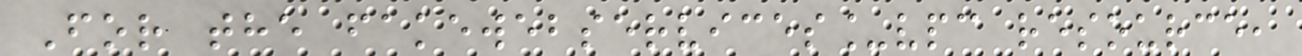For the fakewebservices_vpc resource,
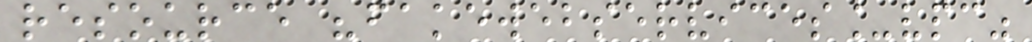resource "fakewebservices_vpc"
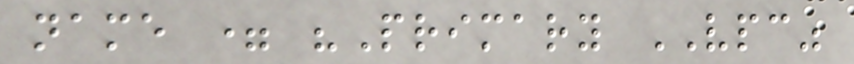name = "Primary VPC"
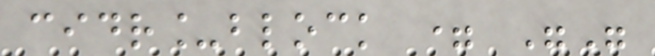cidr_block = ""
